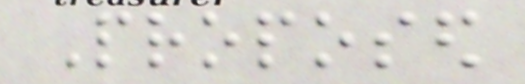Proposed
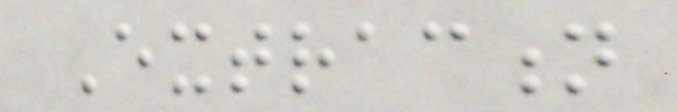Extraction
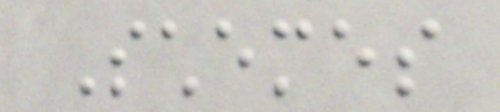Schemes
